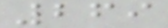269
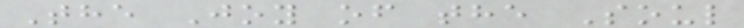The Joy of the Soul
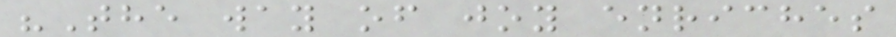"The way of joy enriches
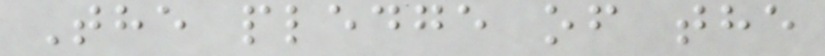The pledge of the
